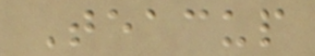Teacup
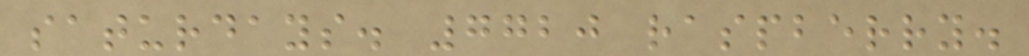saturdays. 7720 raspberry.
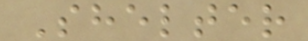Shelter
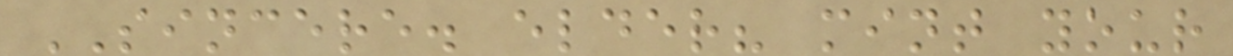SINCERE. elder? mint your
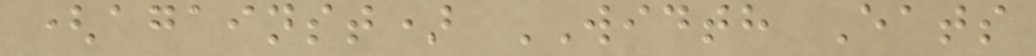(against) WIDTH Eats
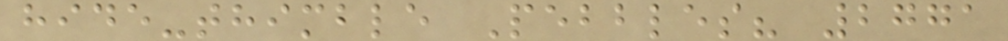hide-thimble Pebbles? 2771
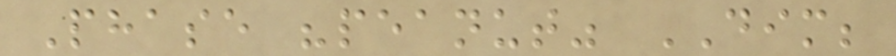Phase "peanut" DIM;
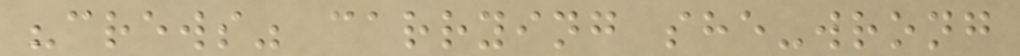"crews" carrying she-wrong
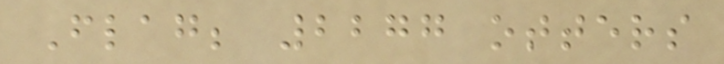Flag; 2277 otters
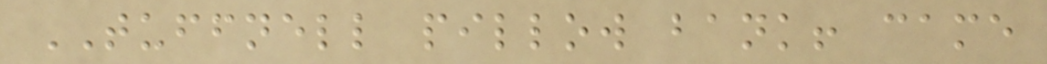TUFFNELL pillow bank! came
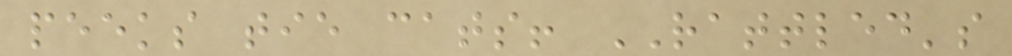peeks tie cats! RATTLED's
